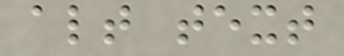alt text
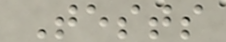Tests
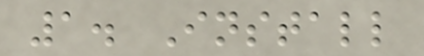1. Install
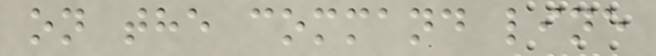on the command line
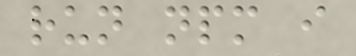run npm i
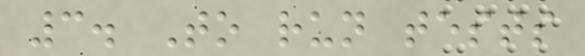3. To run tests
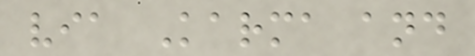via Karma and
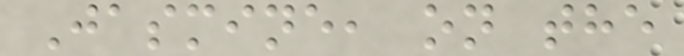Jasmine, on the
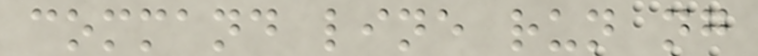command line run ng
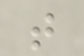t
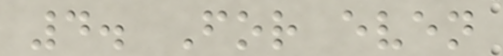4. For even
